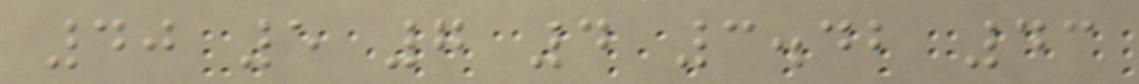40 5 7 4 3.42 43
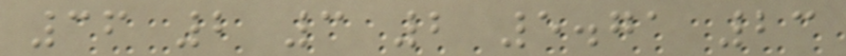36 2 3 2 5.71 23
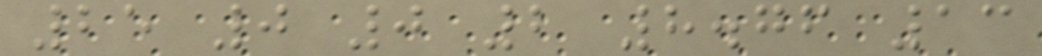25 0 0 2 8.76 13
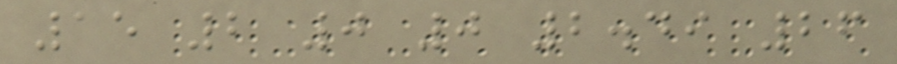15 2 0 0 2.49 26
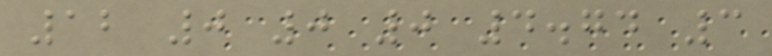12 0 0 0 4.74 3
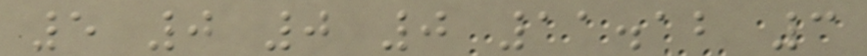5 0 0 0 11.12 3
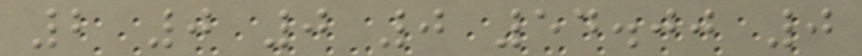2 0 0 0 54.00 0
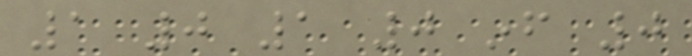1 0 1 0 inf 0
